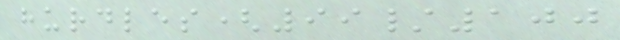hurdles(99/100
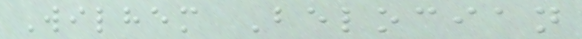Wilhem Belocian
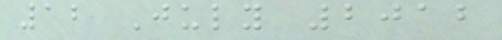12 July 2012
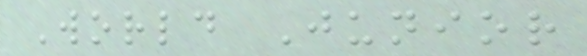World Junior
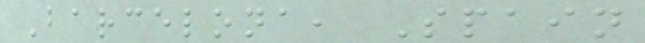Barcelona, Spain
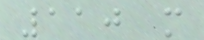110 m
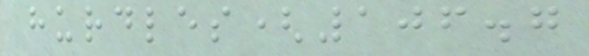hurdles(106.7
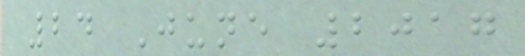24 June 2017
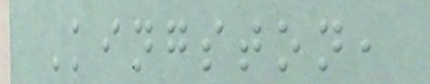Kingston,
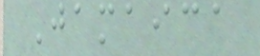Jamaica
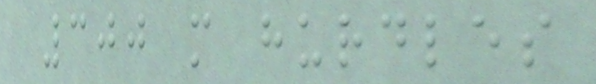300 m hurdles
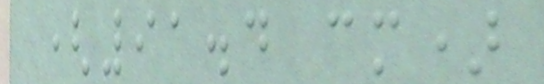(91.4 cm)
